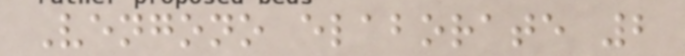Vengono elaborate 2
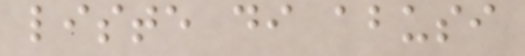liste di abusi
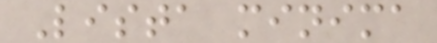Lista minima
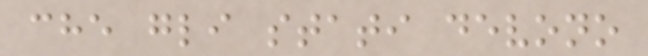che gli stati devono
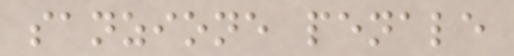sanzione penale
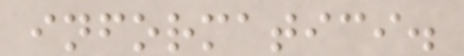informatici.
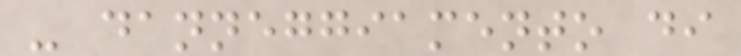- danneggiamento di
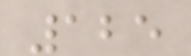125
